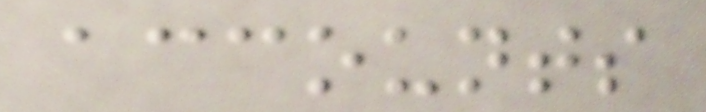accounts
